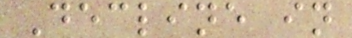Decline in
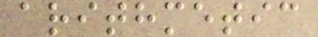arithmetic
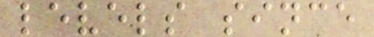levels since
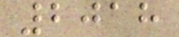2018
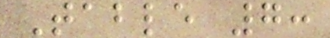Table 7:
